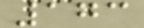173
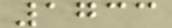1733
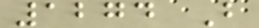1274 B
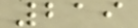219
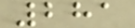281
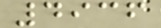4936
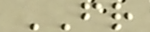FR
